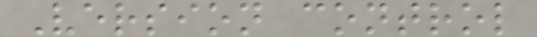Version control
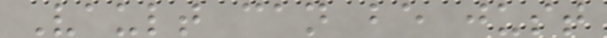Vault can be just
